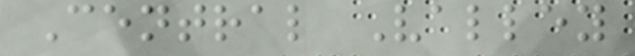Central Valley
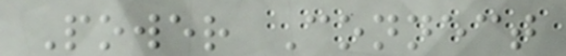Power Connect
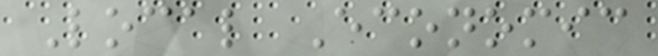Local Economic
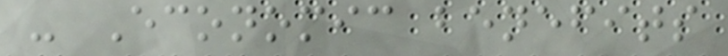- Economic benefits
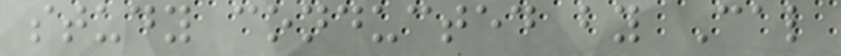study conducted by Cal
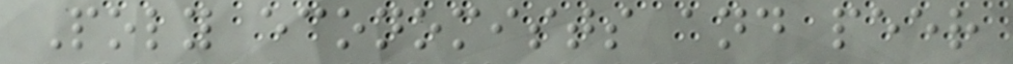Poly economists and peer
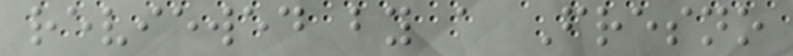reviewed by a Fresno
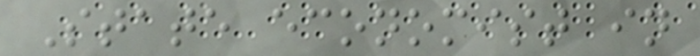State economist in
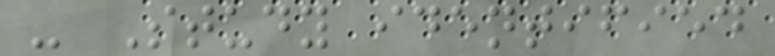- Study identified
